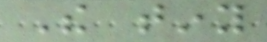The tiny
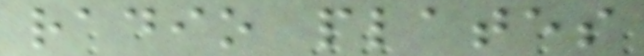radio plates
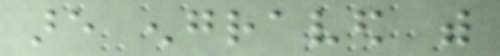are engraved with
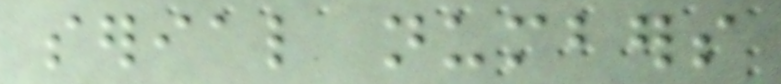serial numbers
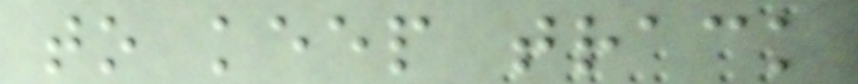to keep track
